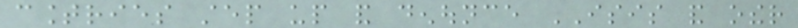countries step up and denounce ISIS and other
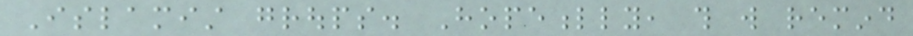Islamist groups. Hopefully, this will remind
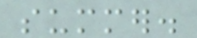summer.
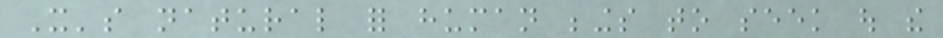It's natural for human beings to seek out the
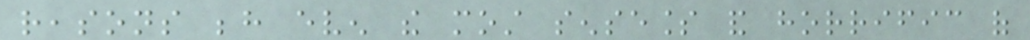reasons behind even the most senseless and horrific of
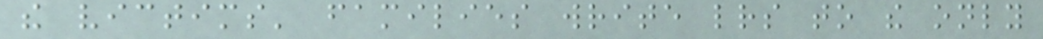the victims' families write letters to the only
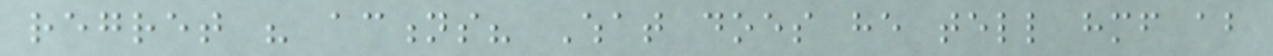regret his actions? What does he tell himself about
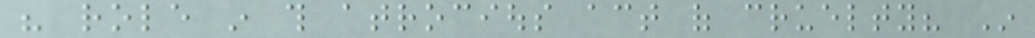his role in this atrocious act of cruelty? In
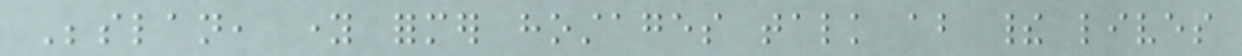Beslan, young former hostages talk about their lives
